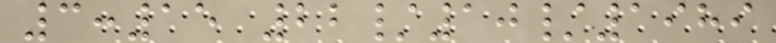3:15 22/10/1989
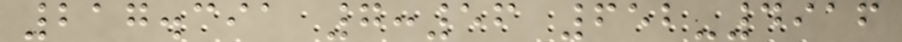217.391 7:56 652-4916
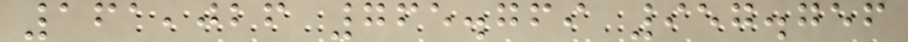161,026 765.769 957.756
